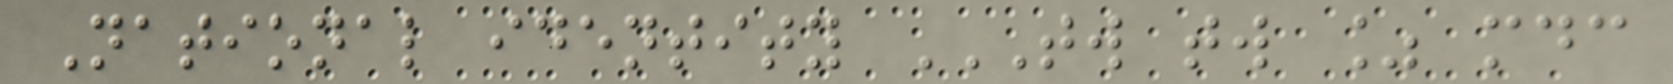National identity TW TW % MDC
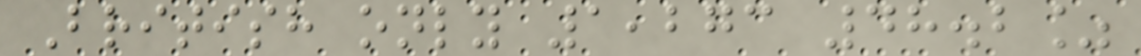British only 1,273 48.2%
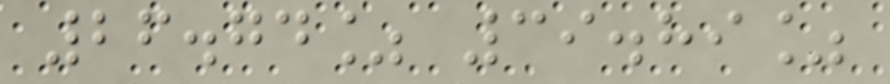26.74% 39.89%
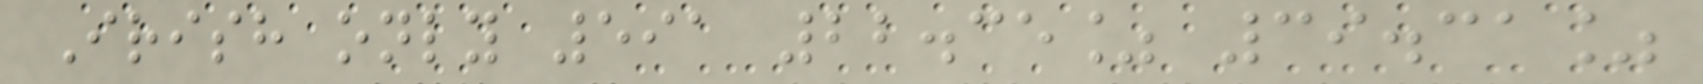Irish only 591 22.35% 39.31%
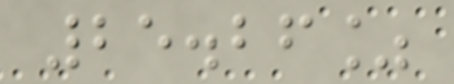25.26%
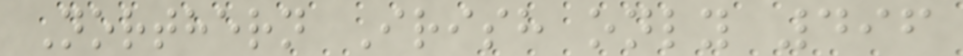Northern Irish only 496
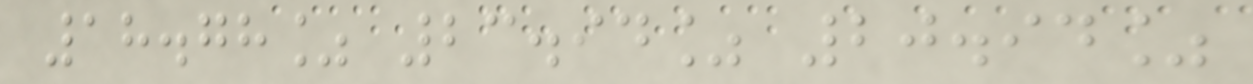18.78% 23.94% 20.94%
